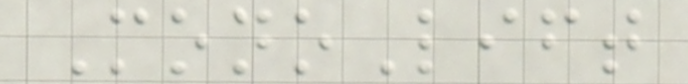MonoLift
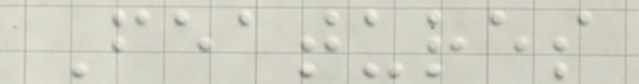Features
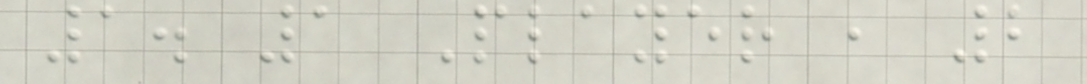1. 1 Player , 2
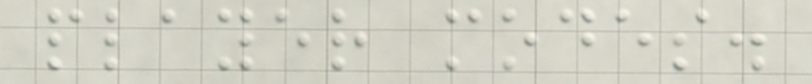player modes.
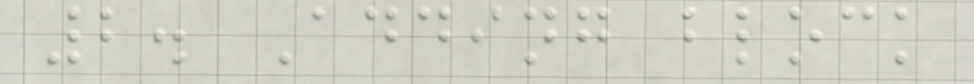2. Adding block
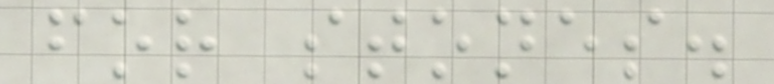for stones.
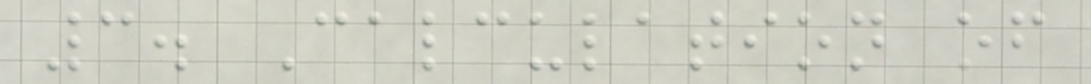3. Calculation of
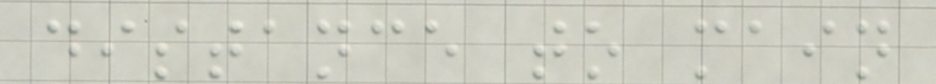distance to main
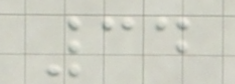34
